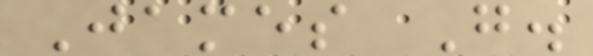James G.
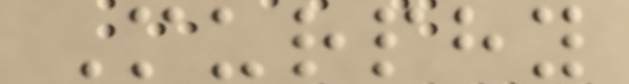Murphy
